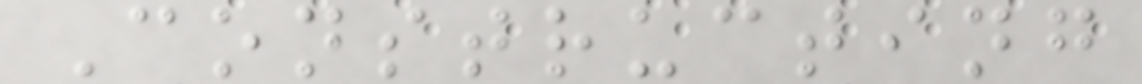Constructing
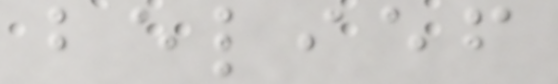belief
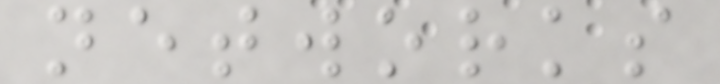networks
